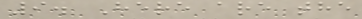9. Here are the
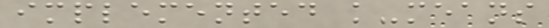implemented k-means
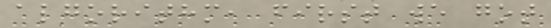algorithm, first we got
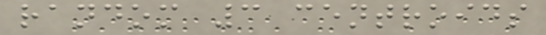random 3 centroids
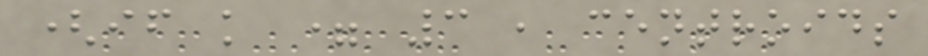(if k = 3 , centroids
